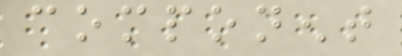component
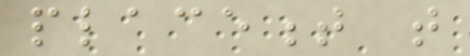placement that
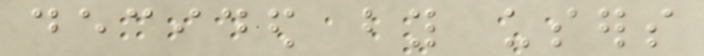decided by users
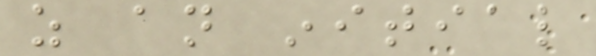as an initial
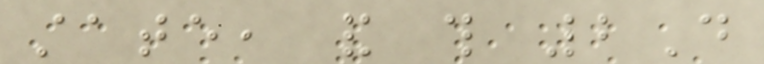state, and this 2D
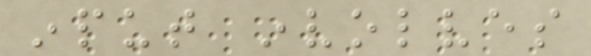input involves
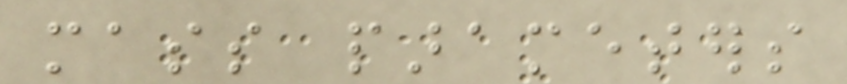mass parameters
